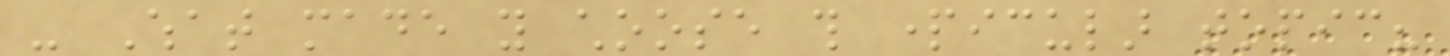- What made you choose this particular topic?
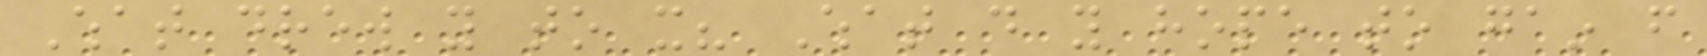What drew you to it? What do you hope to gain from
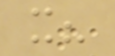it?
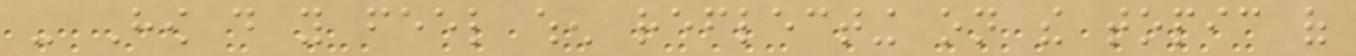- How do you feel when reflecting on the topic of
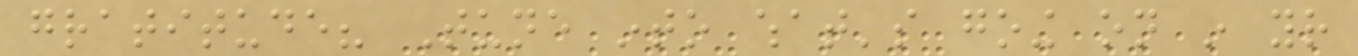gratitude? Tune into what's going on in your
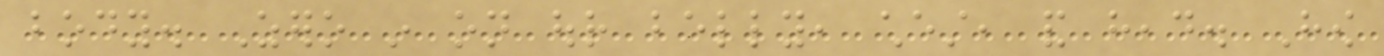body. Zero in on our belly, chest, and head. How
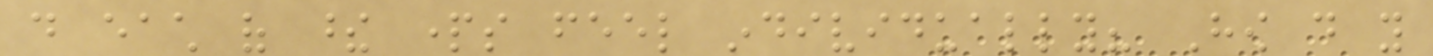do each of these parts feel individually? How do you
